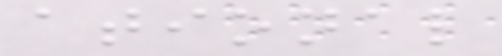ational
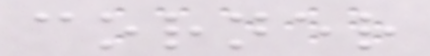corner
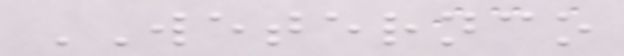WETERNCO
